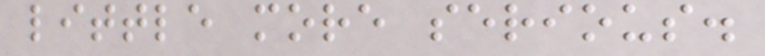little more serious.
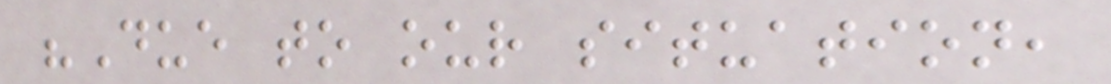"Due to our situation,
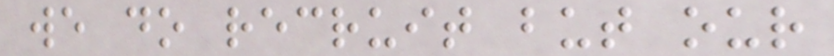we do recruit but our
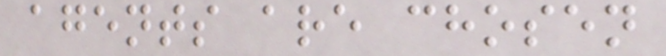agents are chosen
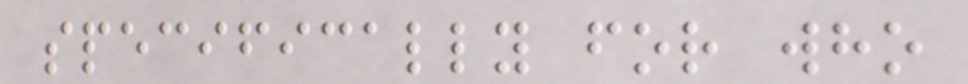specifically for who
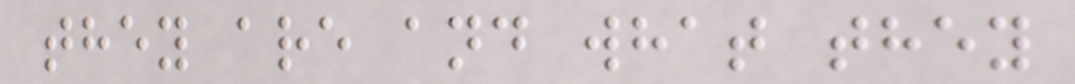they are and what they
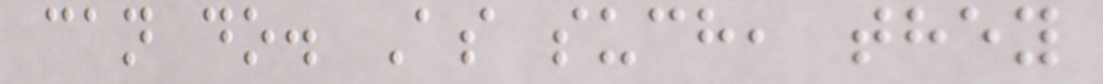can do. As such, they
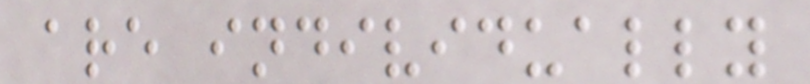are individually
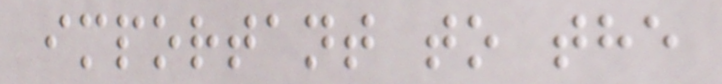important to the
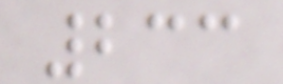233
